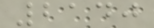2140
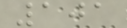101
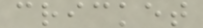cricket
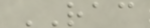RAC
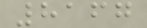8167
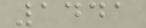1441
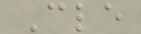Cle
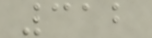312
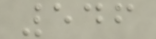546
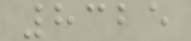8325
